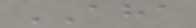AHA
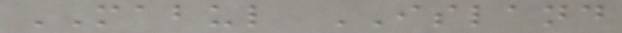MABUL ISLAND
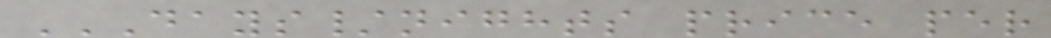DAYS/NIGHTS PRICE PER
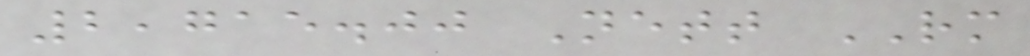2,715.00 Nett RM
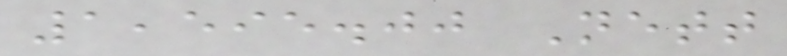1,595.00 Nett
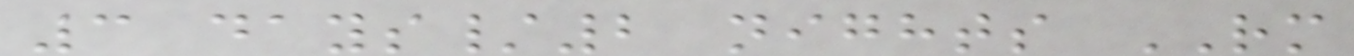3 days/2 nights RM
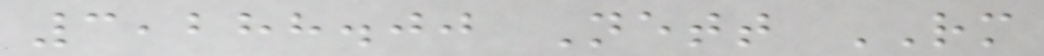3,288.00 Nett RM
